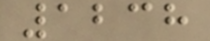1238
